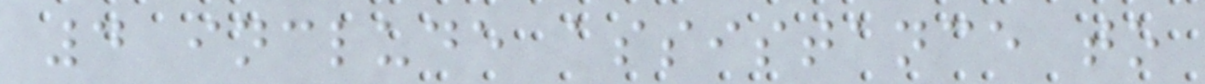4 include assistance to
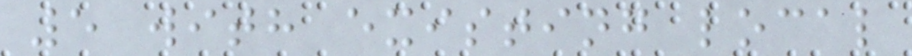5 with existing local
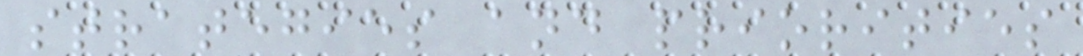strategies and priorities
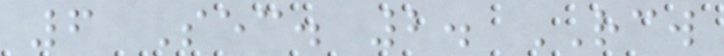6 Sec. 2. RCW
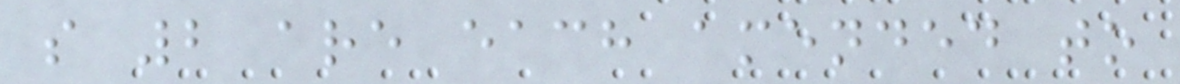s 2 are each amended to
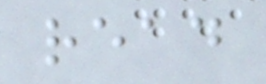read
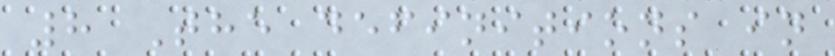8 The definitions in
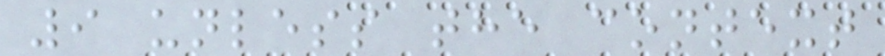9 unless the context
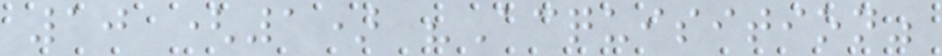10 (1) "Acquisition"
